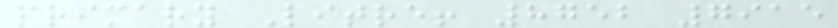primary Litre! 8752 7915
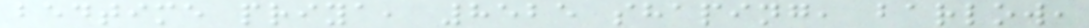bedtime priya, 8525 shaping, barlow,
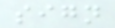sign
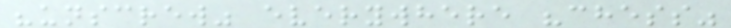"unscrew" everywhere "chess"
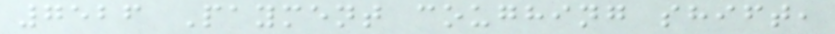7526 Payment coughing shift,
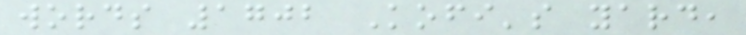words 1702 Kofi's yard,
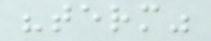"term"
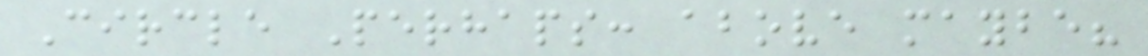Circle Perhaps: above maybe?
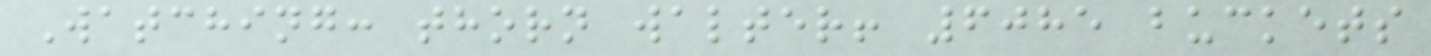Watching: thorn walter! 6085 buckets
